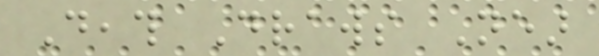Death Draws Near
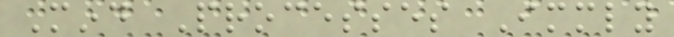Mind Processes Immediately
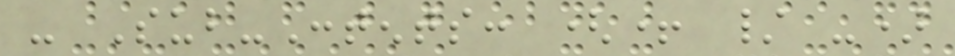- Sub-Contents: (+ / -)
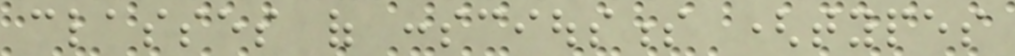classes of consciousness (types
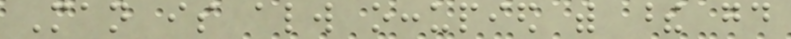Man is always occupied with these good
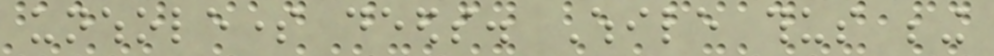unwholesome deeds. While thus being
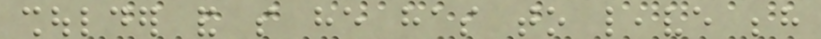shoulder and so he has to leave behind
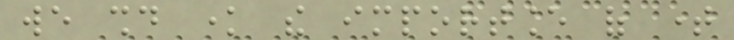we should know the importance of time
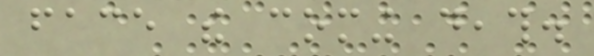face the coming death.
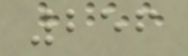256
